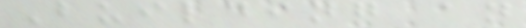Building an
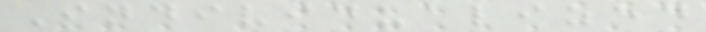Individualized
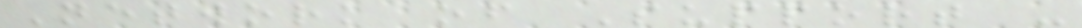Network of Support -
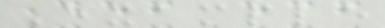Example
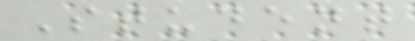Student
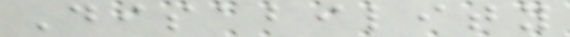Disability
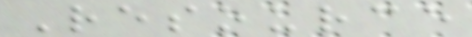Resource
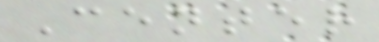Center
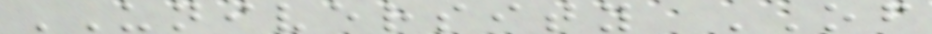UNIVERSITY OF
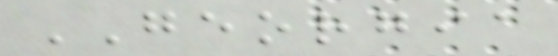GEORGIA
